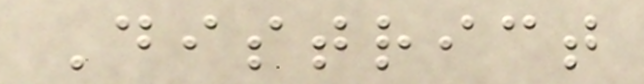District
